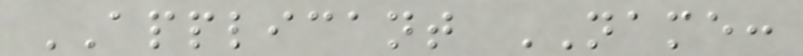APPLICANT NAME:
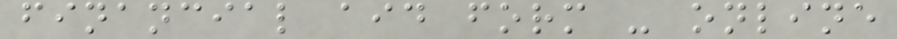financial aid form - online
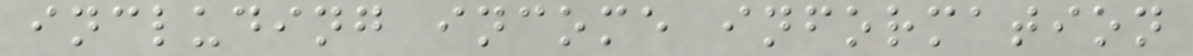including income information
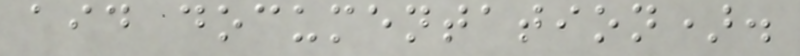aid documentation).
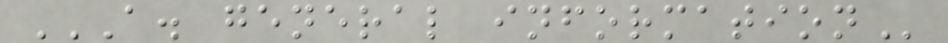A. GENERAL INFORMATION
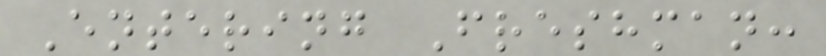Entering Freshman:
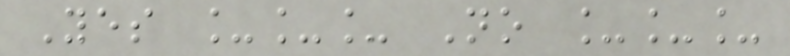Yes ___ No ___
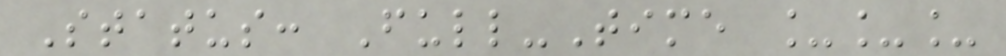Status: Full-Time ___
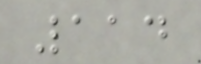114
